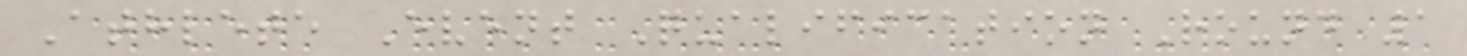Athlete Event Qualification Round 1
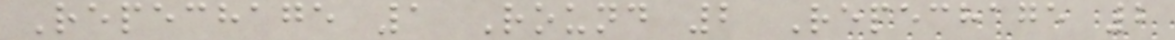Repechage 1 Round 2 Repechage 2
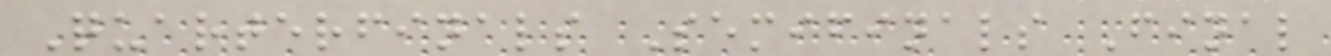Quarterfinals Semifinals Final
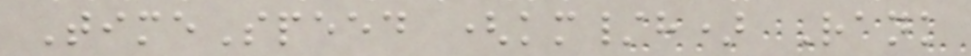TimeSpeed (km/h) Rank
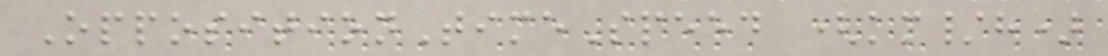OppositionTimeSpeed (km/h)
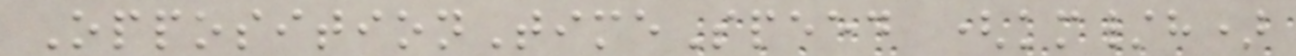OppositionTimeSpeed (km/h)
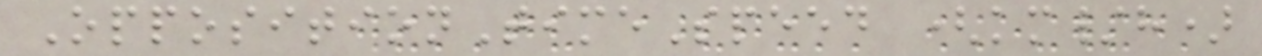OppositionTimeSpeed (km/h)
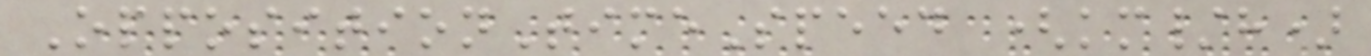OppositionTimeSpeed (km/h)
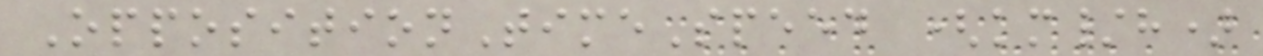OppositionTimeSpeed (km/h)
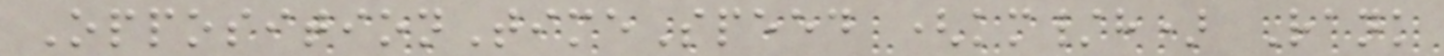OppositionTimeSpeed (km/h) Rank
